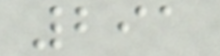291
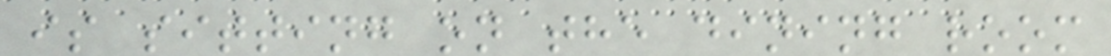is sitting on the dining room
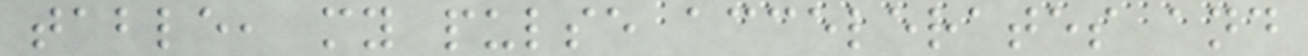table, my pulse accelerates and
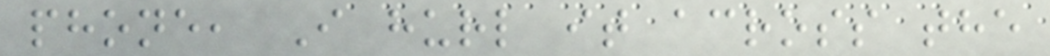phone, I hurl it across the
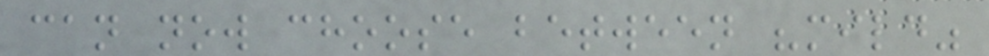can now choose between "mild"
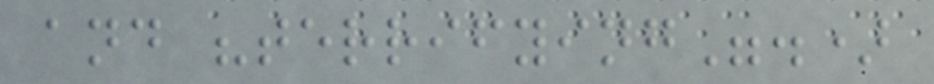and "terrifying".)
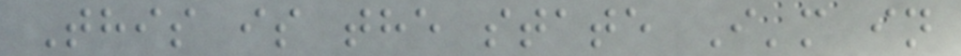This is the state I'm in
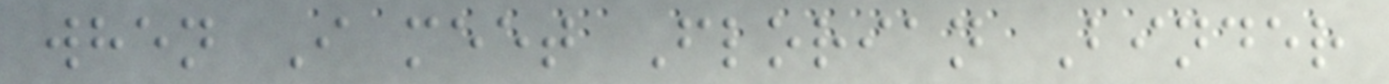when I meet Florian Binder
